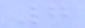7
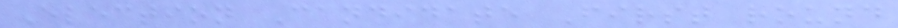Election Candidate First round
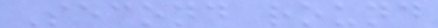Second round
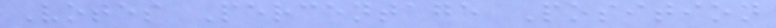Votes Percentage Position
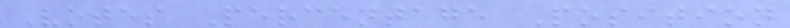Votes Percentage Position
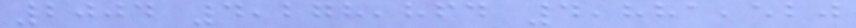2004 4,278,864 4,881,520
